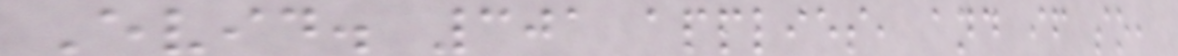Evid. 301 applies, and if so,
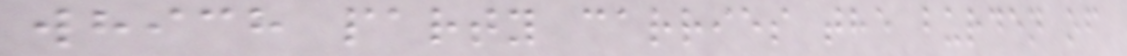which party carries the burden of
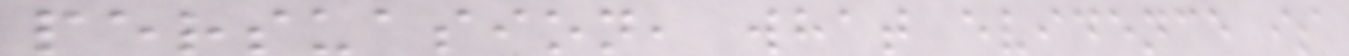persuasion, what evidence is
